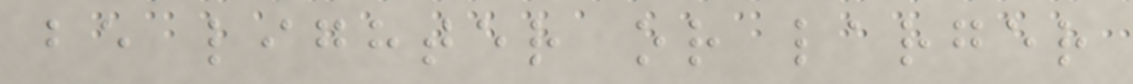be lighter or larger
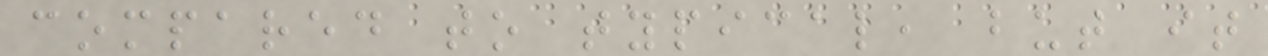compared to typical, but it
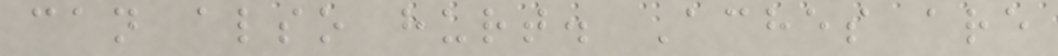can also hurt. Aches are
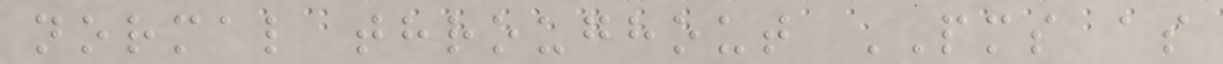normal throughout PMS as
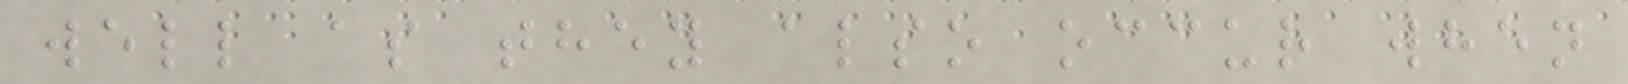well as they also occur when
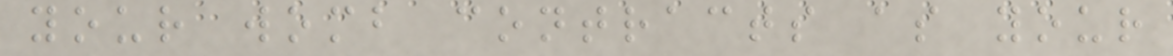your womb contracts as your
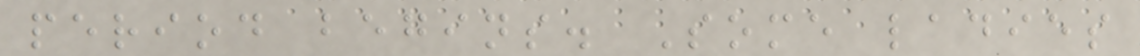period begins. Some ladies
